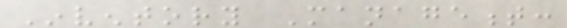Inventory Management:
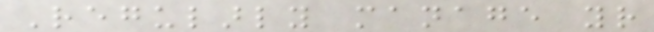Regularly manage your
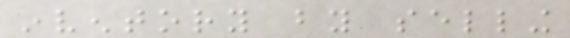inventory by selling
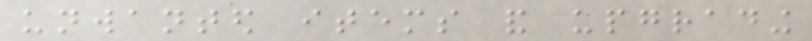unwanted items and upgrading
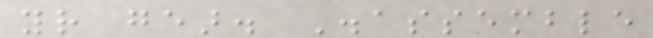your gear. Disassemble
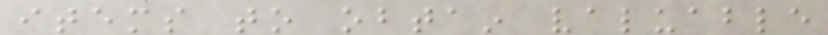items to obtain valuable
